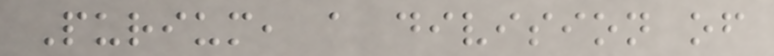Purium, a division of
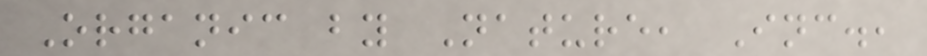Organic by Nature, Inc.,
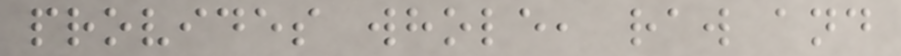provides whole, raw and
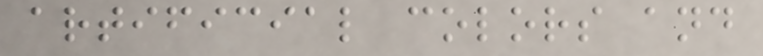artificial colors and
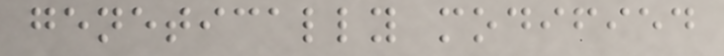genetically modified
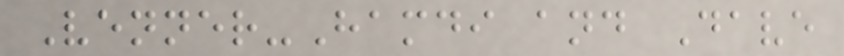Venner-Hamdi and Dave
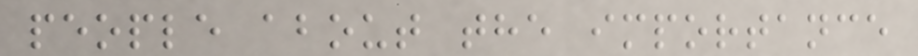people about the importance
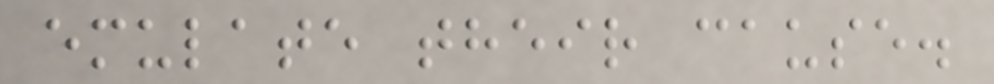emulate their cause.
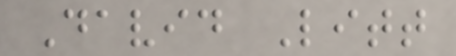David Litt
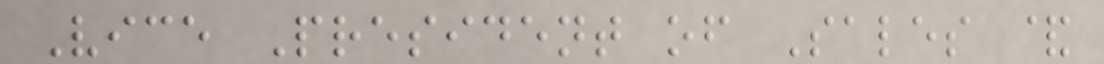Vice President of Sales &
